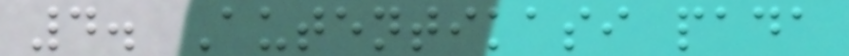4. Autentikasi pada
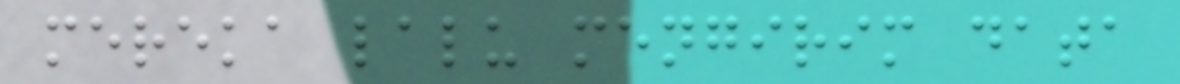mereka lalu mengirim data
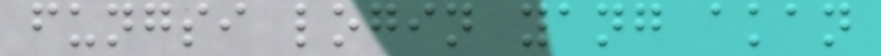fungsi login yang akan
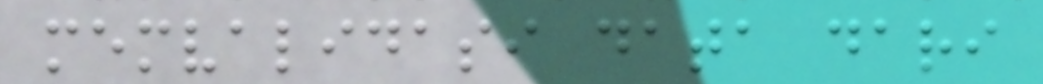memvalidasi data dari
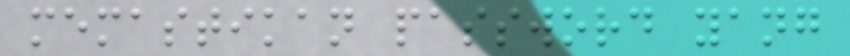memastikan password yang
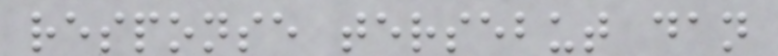response tersebut dan
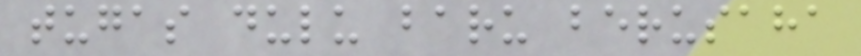tugas dulu baru berusaha
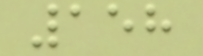158
